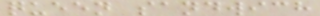queen sandwich
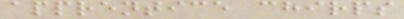apprentice chirps
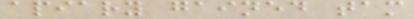apiary gained tam
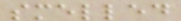smelled
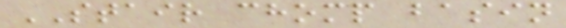STAIR chomp basin
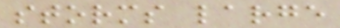storms large
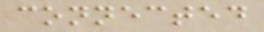connected
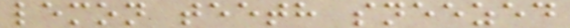lemon teeth sneezed
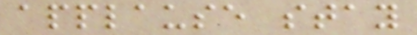applause stay
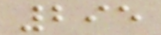295
